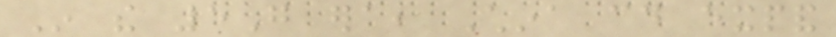In the 5G era, China could expand
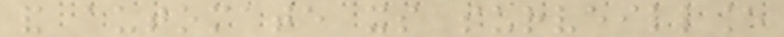and automate its surveillance
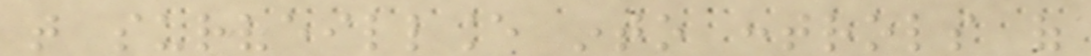that surveillance into controls of
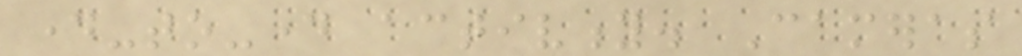day-to-day activity. Cameras
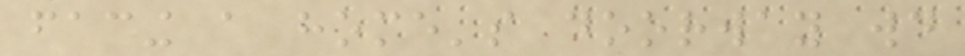facing a home's doorway would
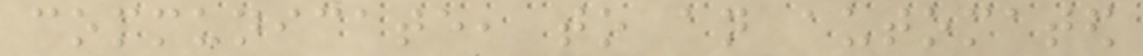communicate, to an automated
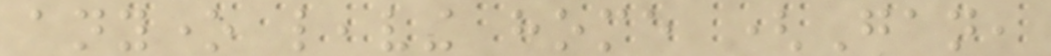anyone leaving home (Gan,
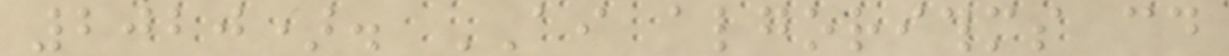2020). AI algorithms could
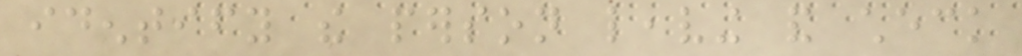identify the person leaving and check
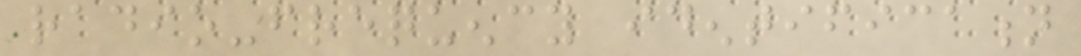radio-frequency identification
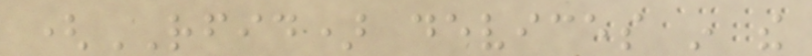(RFID) devices in the
